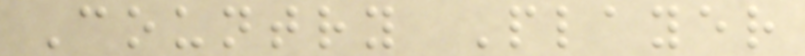Country Player
